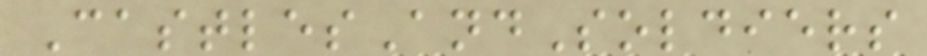CastlesAndSoldiers
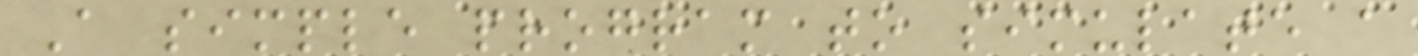A simple program to simulate a
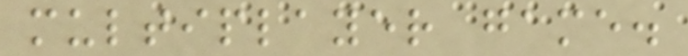multiplayer game.
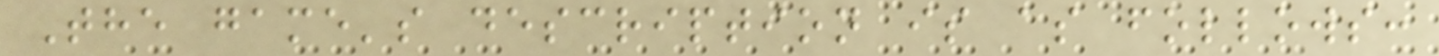The game's description is as follows:
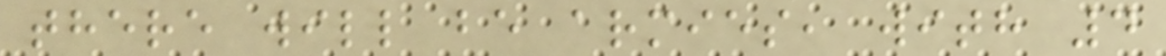there will be armies, with 4
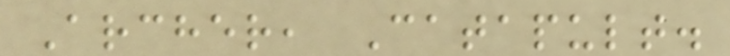Archer, Catapult.
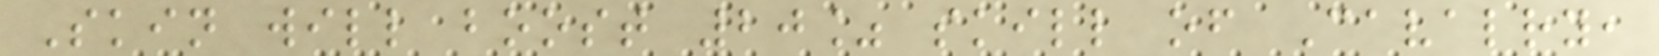Skin will boost 20% skill of Cavalry,
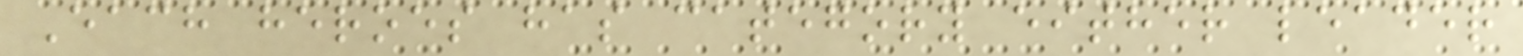Each heroes has category either leader
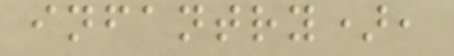infantry),
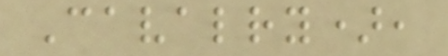Cavalry),
